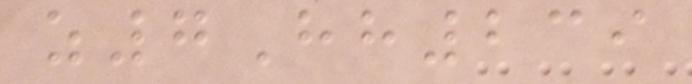z7Hh239
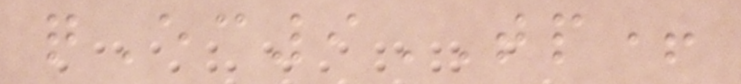qEc9TP+
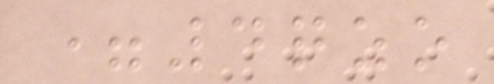=4qzo
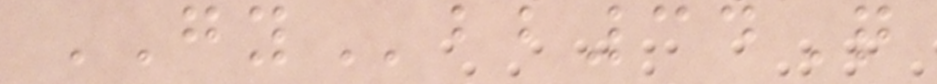GYbb34Q
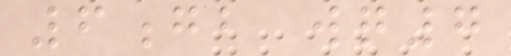6gb wq7
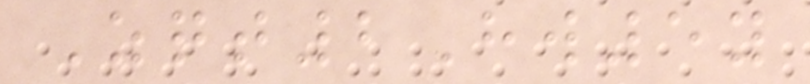Zqt2Hw5y
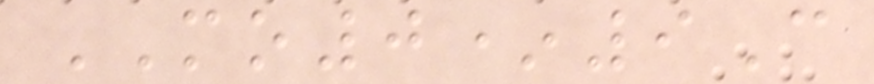MO0*9C
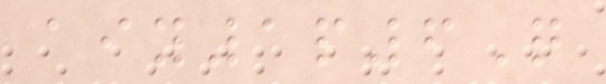aiy1p6Q
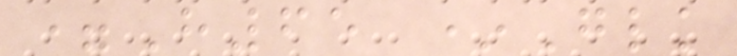=H65 *Glk
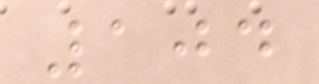104
